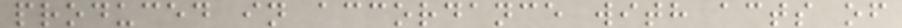produced in accordance with acts of
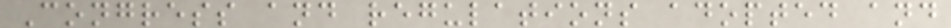Congress and regulations adopted and
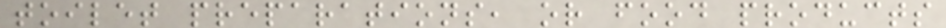toilet preparations, or food products
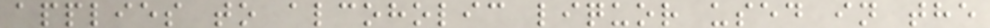applies to alcoholic liquor used in the
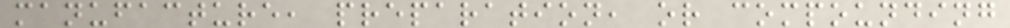manufacture, preparation, or compounding
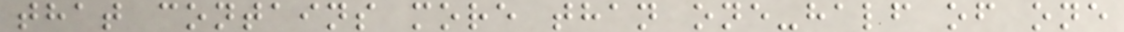that contains more than one-half of one
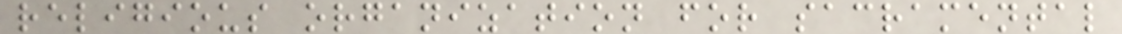religious organization for sacramental
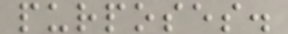purposes.
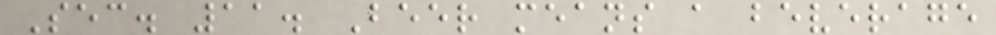Sec. 11. Beer means a beverage
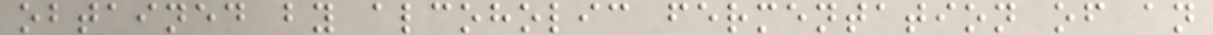obtained by alcoholic fermentation of an
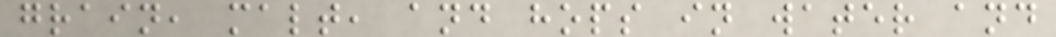grain, malt, and hops in water and
